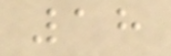18
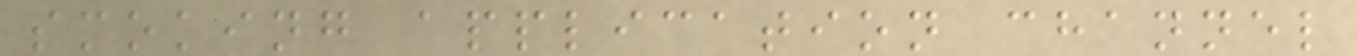smoking application channel
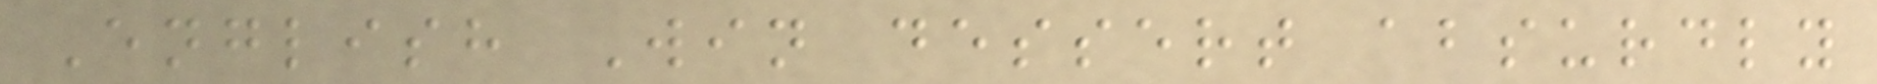English Win dessert absurdly
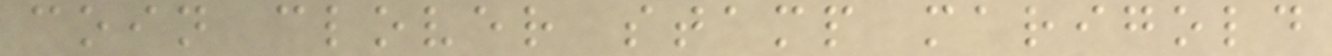coin clover stamp marigold
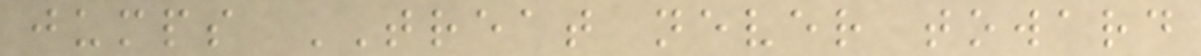jumps TREAT never toward
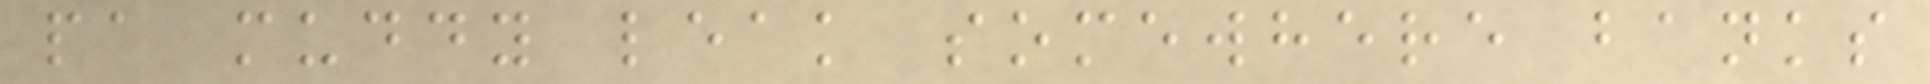pa muddy leak somewhere banks
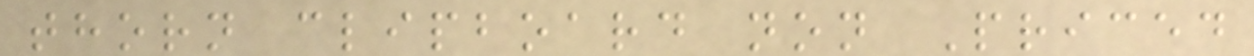thorn clipboard non Priced
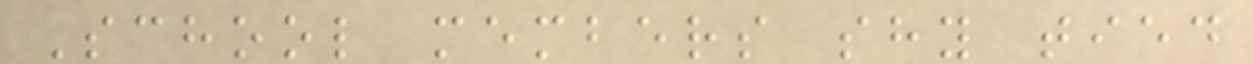School members shy tied
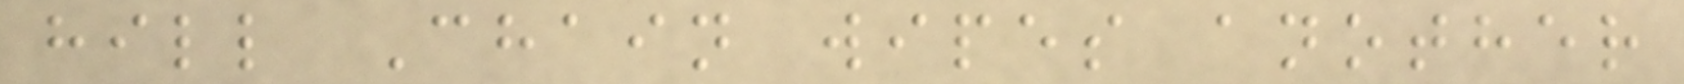hill Chain wipes another
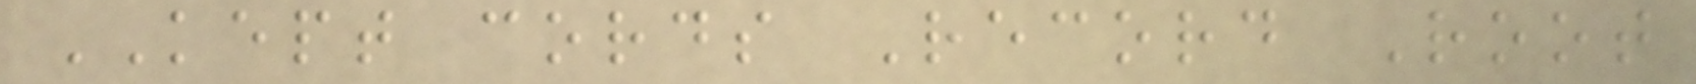KEPT cords Record Root
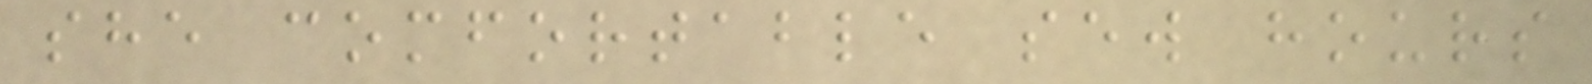she comfortable sew hours
